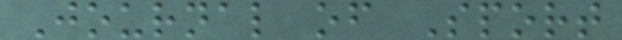Journal of Sport
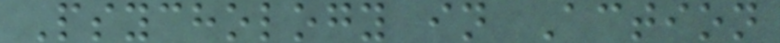Psychology in Action
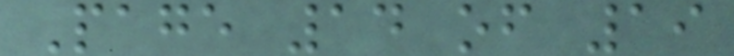Page 14 of 19
